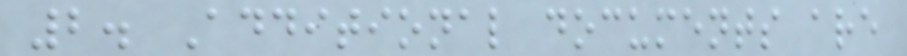2. Additional documents are
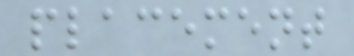placement
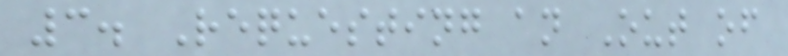3. Requesting an Out of
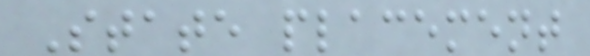State placement
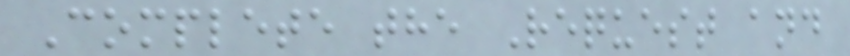Complete the Request and
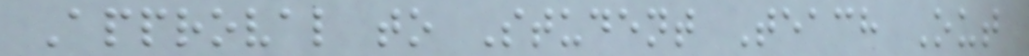Approval to Student Teach Out
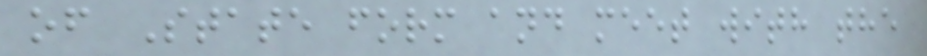of State form and meet with the
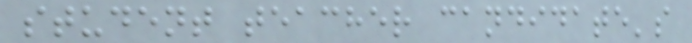student teacher candidate's
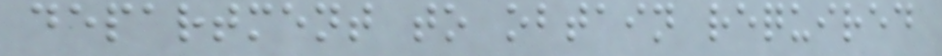department to obtain required
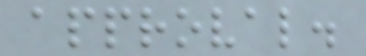approval.
